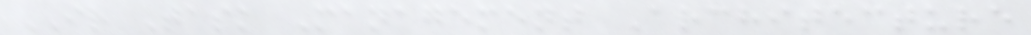IR Task Management Architecture
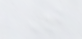T
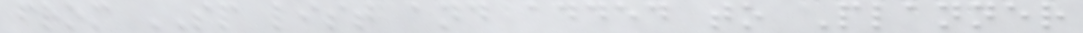from SP list and added to Planner
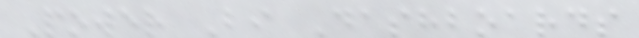Power Bi Dashboards
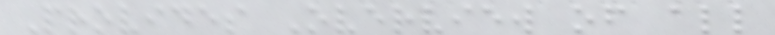Provides Overview of all
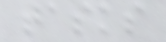tasks
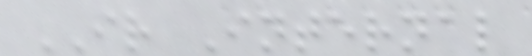IR Internal
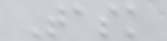Task
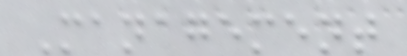Management
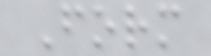Form
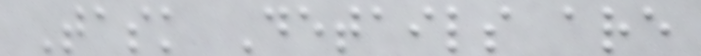Task Details are
